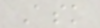Ask
